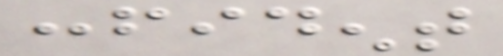confident
